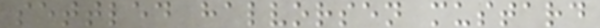settled halvorsen mustard
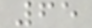65
